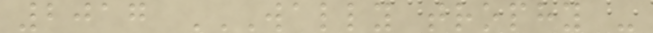2017 WALLY TROPHY -
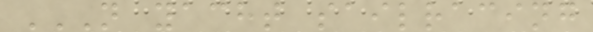N YACHT SAILRACING
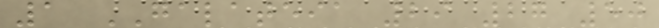1 GALATEIA 29 27 50
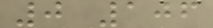0 106
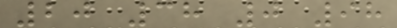20 38 0 98
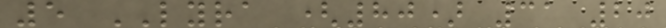5 LYRA (80) 31 20
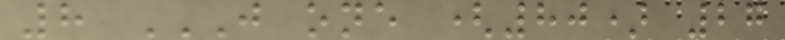8 J ONE (80) 27
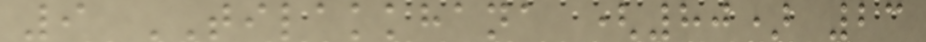9 TILAKKHANA (80) 23
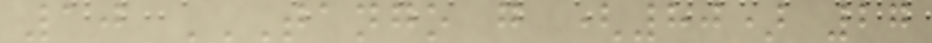10 TANGO G (80) 27
